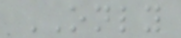ONLY
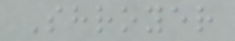Shroyer
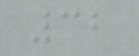32
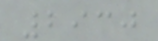2930
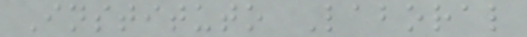Instituto Laboral
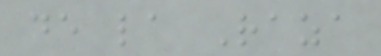de la Raza
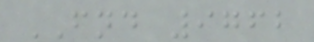FND 9762
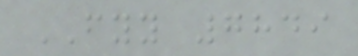FYY 7849
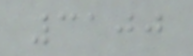3100
